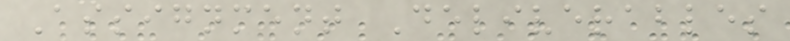Assignment Deliverables
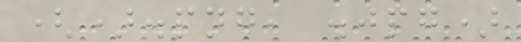().png, .jpg)
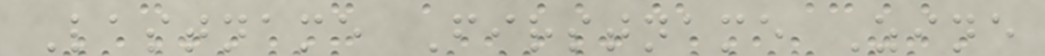Lastname Firstname Zine
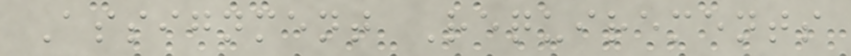Assignment Requirements
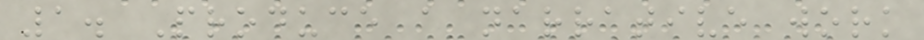1. Produce a narrative work
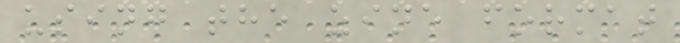using the zine format
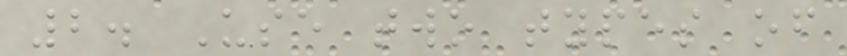2. Use two types of
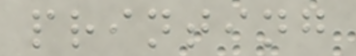printing
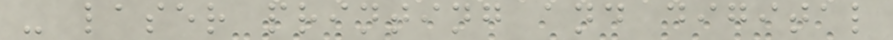- laser printing and digital
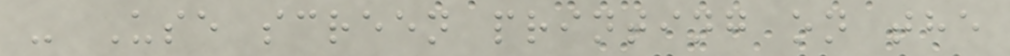- Use screen printing on the
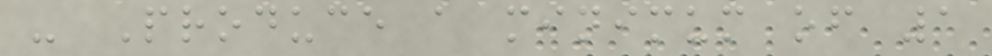- Produce a minimum of 1
